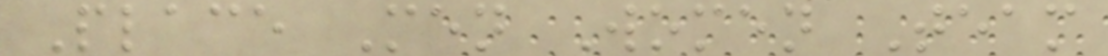Place Men Women Team
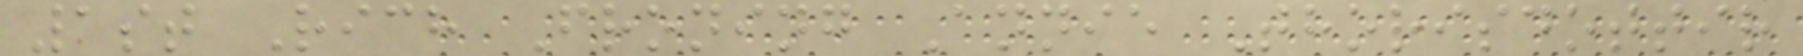1st Rich Froning Annie Thorisdottir
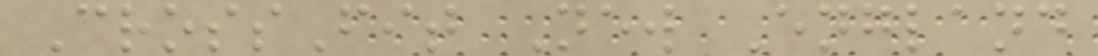CrossFit New England
